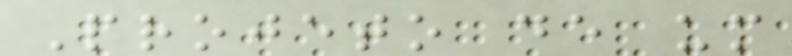Projeto de um
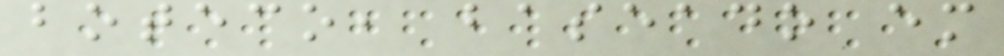boteco, baseado em
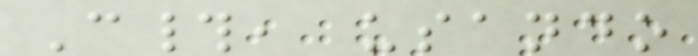C#, usando
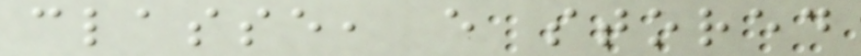classe, e stored
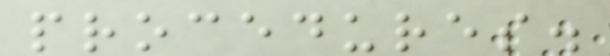procedures.
